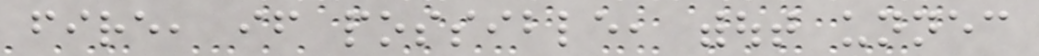fire, if possible, without unnecessary
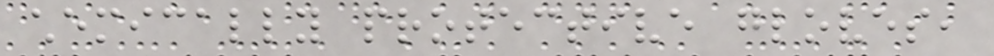chemically protective gloves,
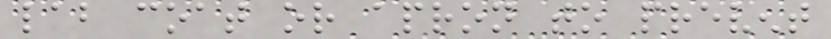lab coat or apron to prevent
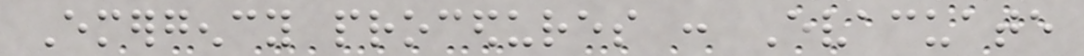Emergency procedures : Evacuate
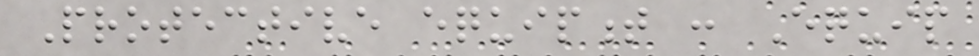Protective equipment : Equip
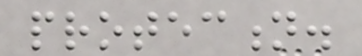protection.
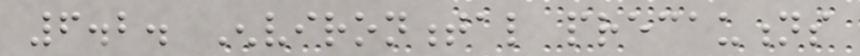6.2. Environmental precautions
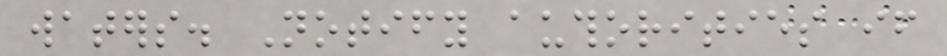waters. Notify authorities if
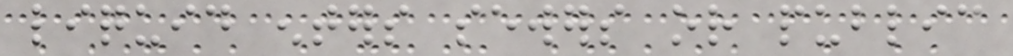liquid enters sewers or public
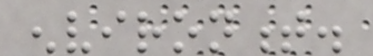environment.
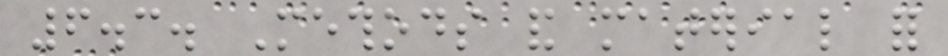6.3. Methods and material for
